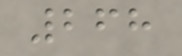268
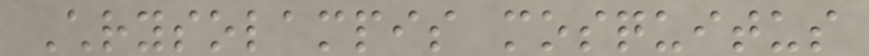Chrysolampis mosquitus
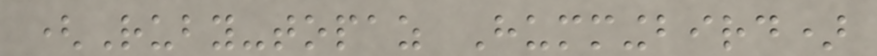(Ruby-topaz Hummingbird)
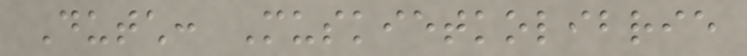Dutch: Muskietkolibrie
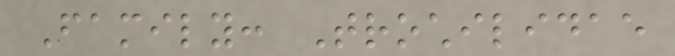Family: Trochilidae
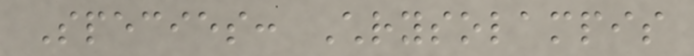Species: Chrysolampis
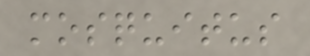mosquitus
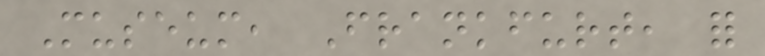Museum, Frankfurt, for
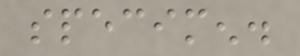specimen.
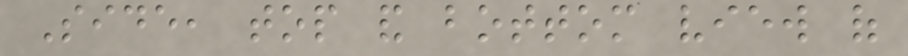Side, top and bottom view of
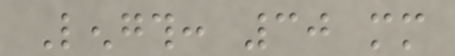Length: 30 mm
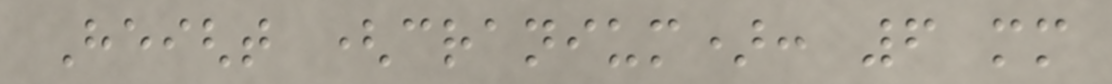Height (cranium): 6 mm
